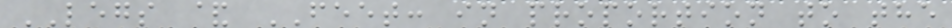LEGS & FEET: in proportion to the
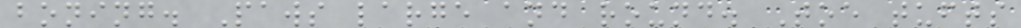boning. Paws large and round. Toe tufts
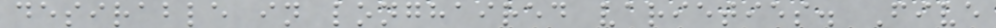desirable in longhaired varieties. Five
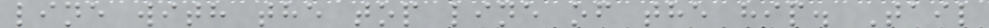line with the top line of the hip. Tail
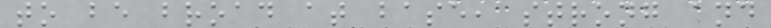to be broad at base, strong and
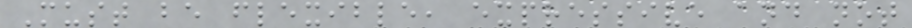Must be flexible, expressive and not
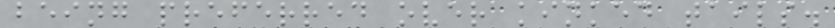being preferred over kinked tails.
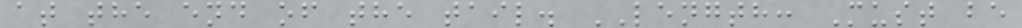at the end of the tail. LENGTH: Must be
